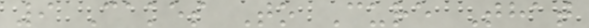9 Cakes To Cure That
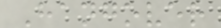Hangover
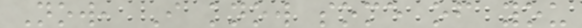Now, I know some of you
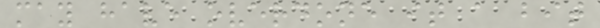may have overdone it a bit
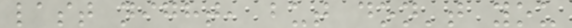last night, but don't you
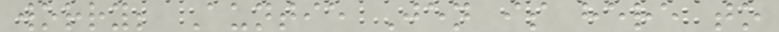worry; Auntie Jen is here to
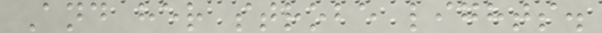And her strobe lights.
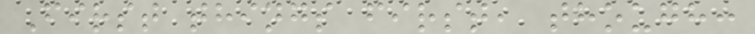First things first, though:
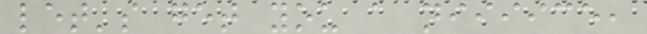let's get you a niiiice,
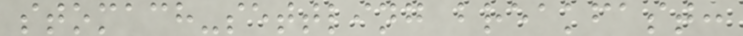stomach-settling breakfast:
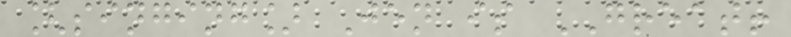[singing] Jen is GREAT!
